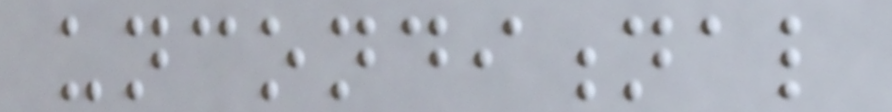unconditional
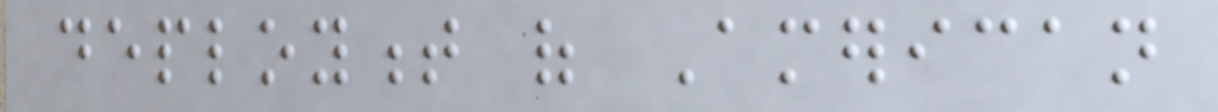deployment of American
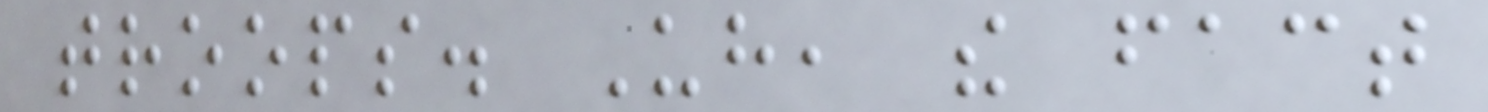troops. Uh, the fact
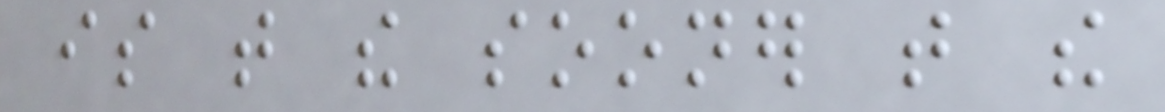is that the sooner that the
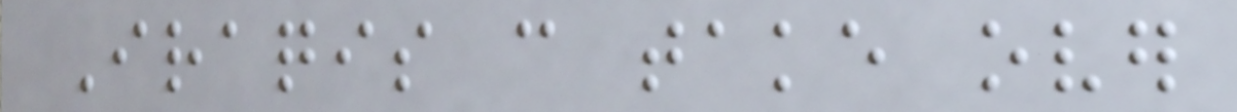Iraqis can take over
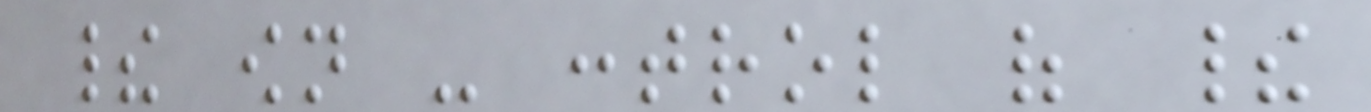their own - control of their
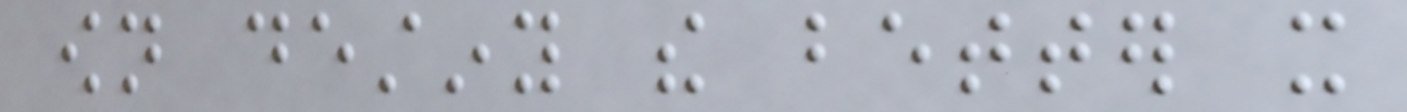own destiny the better it
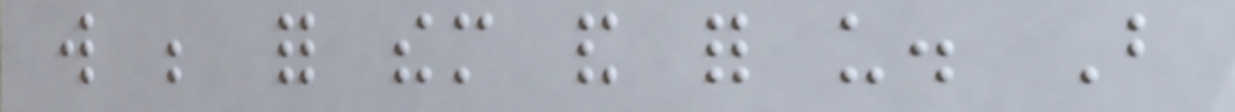will be for them and for us. But
